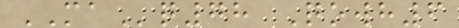MAq78 Qowh6
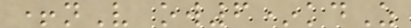+nV ow6*kdZ
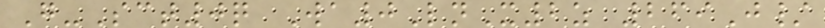G-Sct0q Wa0LnX2z 269J/
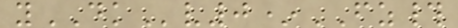yDKv0*FZ#
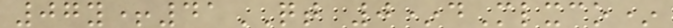07y+41QT 0*dMlxco*
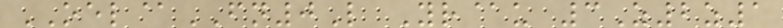OEL@FN0L Yr@u 3Z2z1
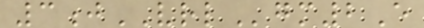3jVRLgm2E
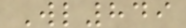Wl849
